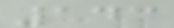143
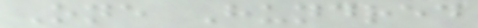One Hundred
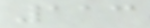113
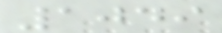1049
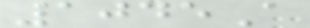1045A
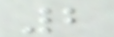2
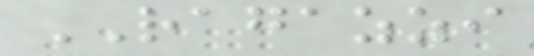RAGAZZI
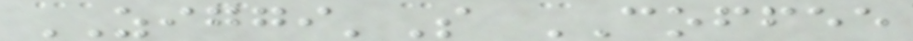ZIGGI'S COFFEE
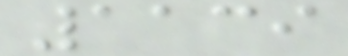1139
